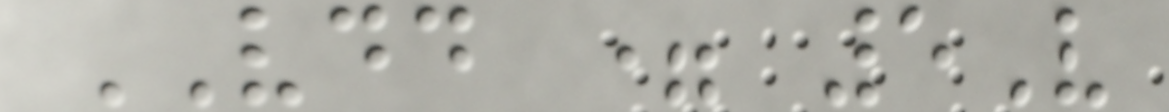VDD = 5V
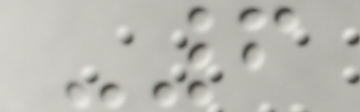-6
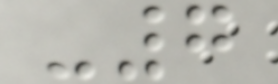-7
